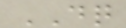DQ
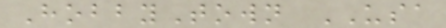HobbyTown USA
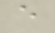e
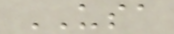USA
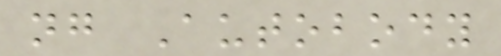ng Autobody
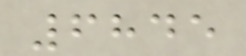6845
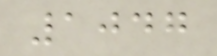1047
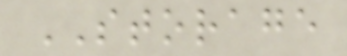STORAGE
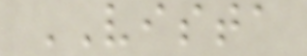VISTA
